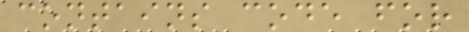contains code for
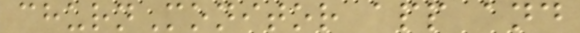churnMonitor app and
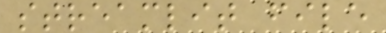streamlit file
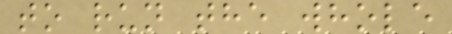to run the whole
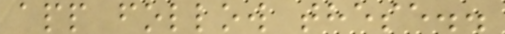app follow these..
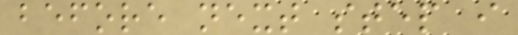before next step i
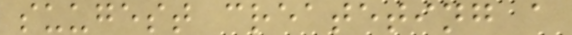suugest createting a
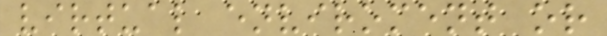virtual enviroment or
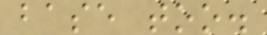base too.
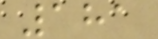181
